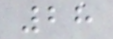28
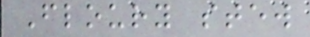Floury stew
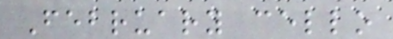February cello
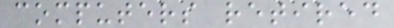computers retired
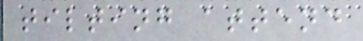tilting attend
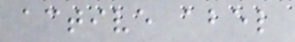active abel
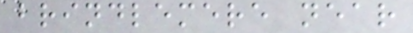brindlemere near
